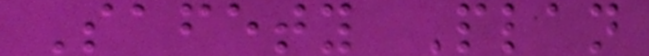Safety Plan
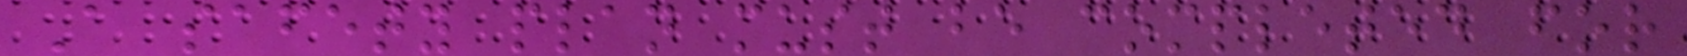A safety plan must be completed for
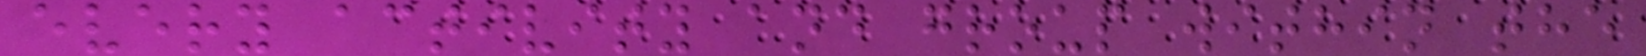every activity and group within the
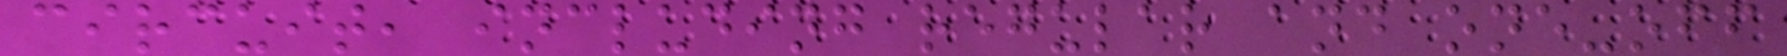circuit, including regular and one-off
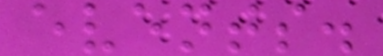events.
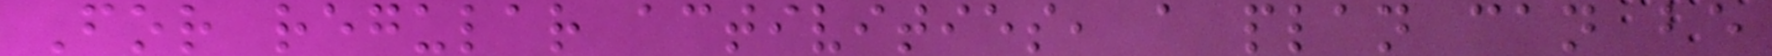For regular activities, a plan can be
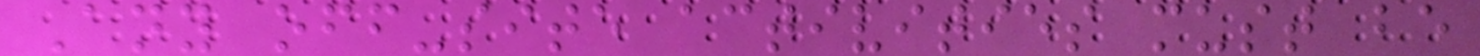Any off-site activities must be
